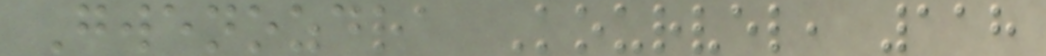Gwenozdra Kourvel, 118
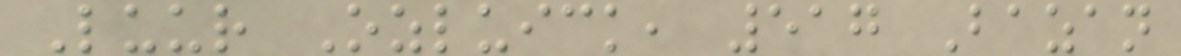Luur Ozluick, 517 Bazan
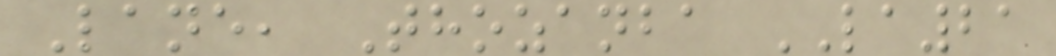Lane, Thozanba LA21
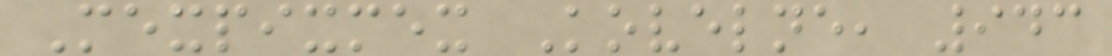Mexpixmex Kovelne, 943
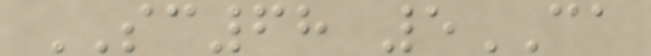SC68 5CA
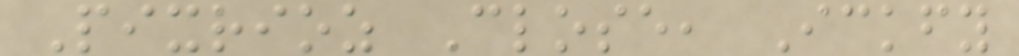Pixrioz Close, Ickfy
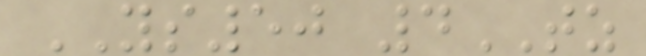YS50 4TZ
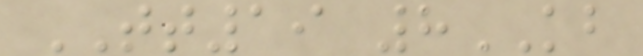TT19 8KB
